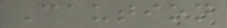Caution
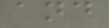and
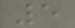5
